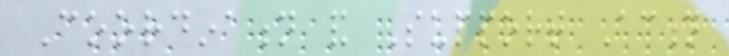Coordination and Support Action
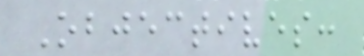Objectives:
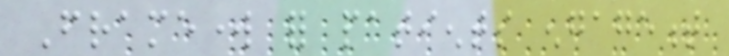Framework for patients engagement
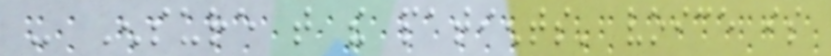- Ensure that the patients' voice is
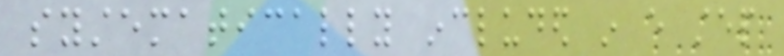systematically included in every step
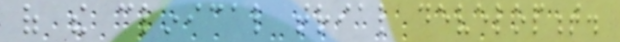of the clinical trial development.
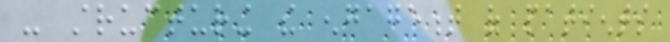- structuring the engagement of patients
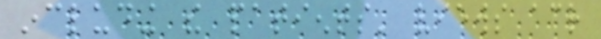including the patients' views across
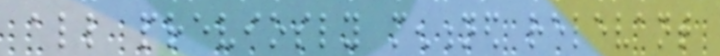all previosly mentioned relevant
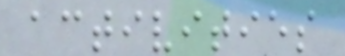activities
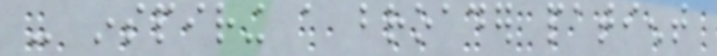- inspiring a broader patient
